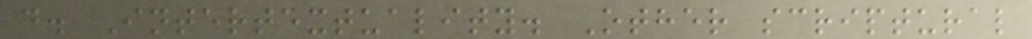d. Intertextuality. Other scriptural
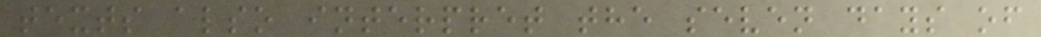texts also interpret the seven days of
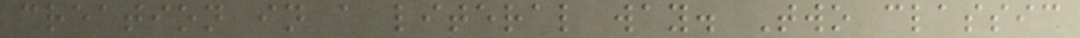creation in a literal way. Two classic
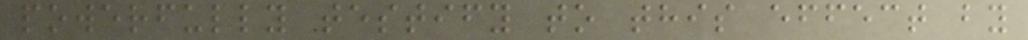powerfully testify to this effect by
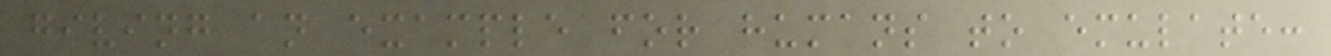giving an example for humans to emulate:
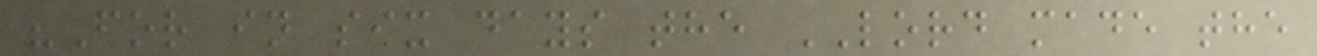"For in six days the LORD made the
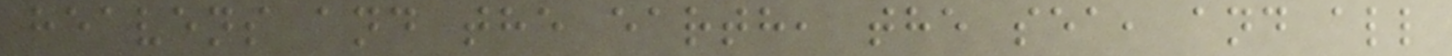heavens and the earth, the sea, and all
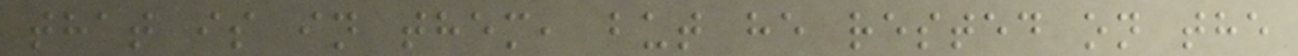that is in them, but he rested on the
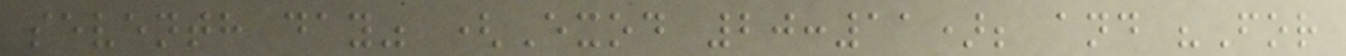seventh day" (Exod 20:11); and "For
